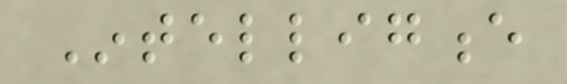Intelligence
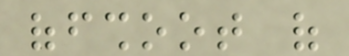offshoot of
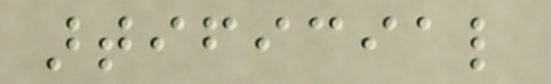artificial
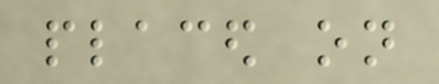placed on
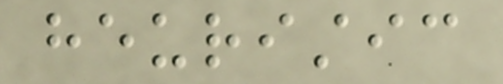heuristic
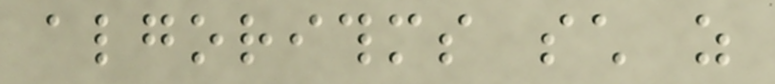algorithms such as
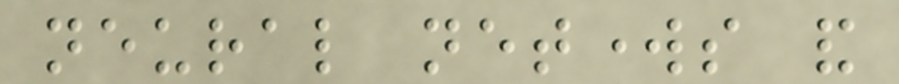neural networks and
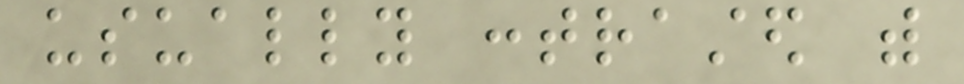usually contrasted with
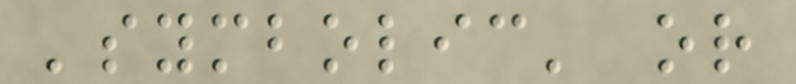'symbolic' or
